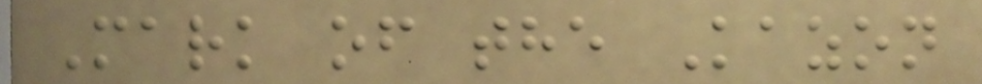Mark of the Kazon
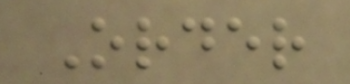Order
